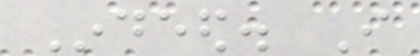Indeed. I
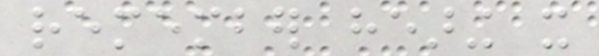remember hearing it
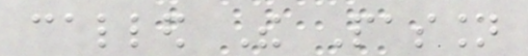called The Passion
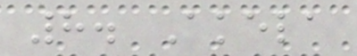8. Akela
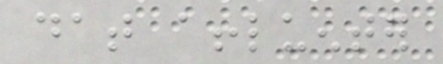dat affluenter
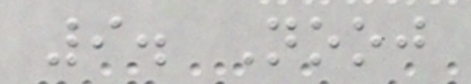9. Nooj
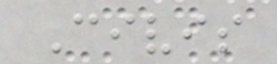Civis
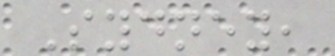Sydney,
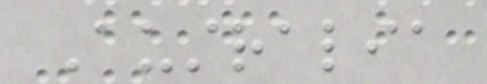Australia
